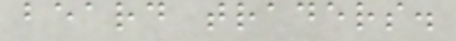beard traders.
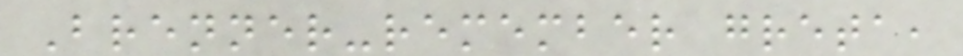Brenner-remember greta,
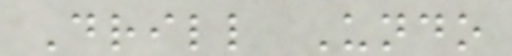Drill Undo
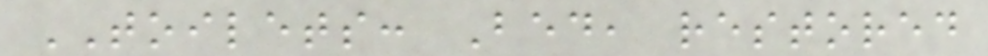TOILETS: Bed, restored
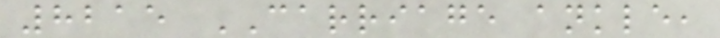8215 CARRIAGE ankle,
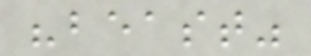"beast"
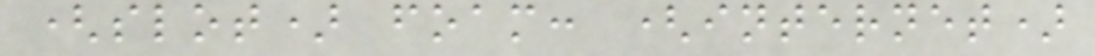(slot) foam: (internet)
